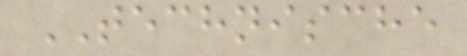TECHNISCHE
